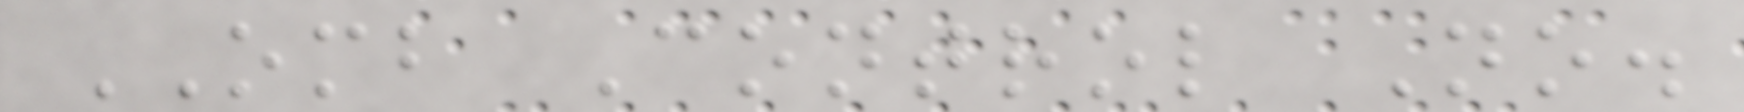OMB Control No.
